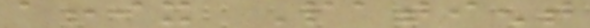affix Patient
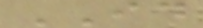ID
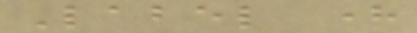Label here
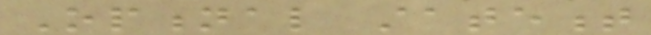Optional statement
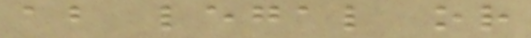about legal or
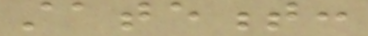statement:
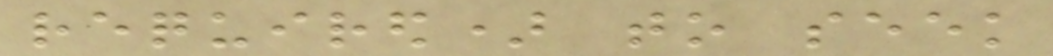required) to seek
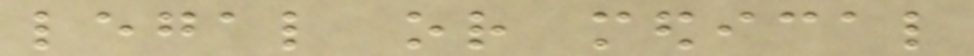legal or medical
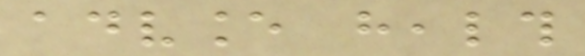advance health
